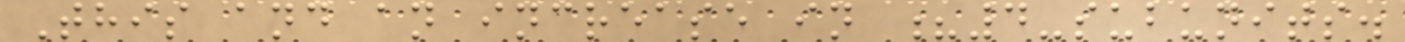This and an increase in ?4-subunits.
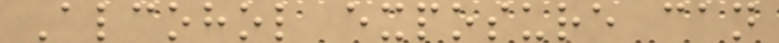Alcohol exposure can
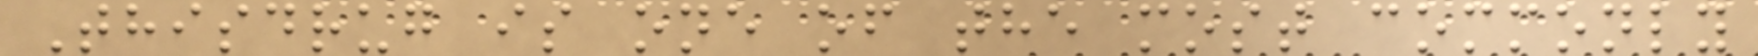Thisdrug is one of the most commonly
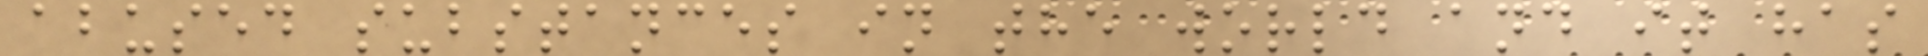abused substances in the world and it has
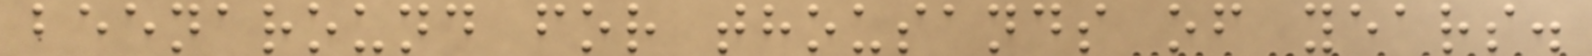beenaround for thousands of years.
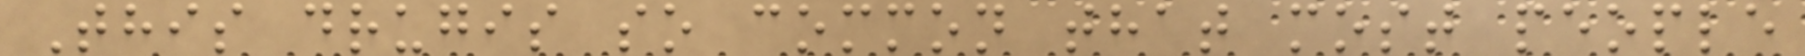This drugis so common that most people
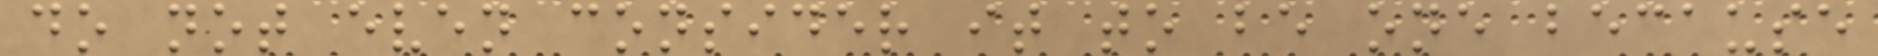do not even consider it to be one because
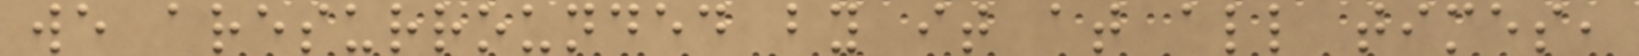we aresurrounded by it at all times,
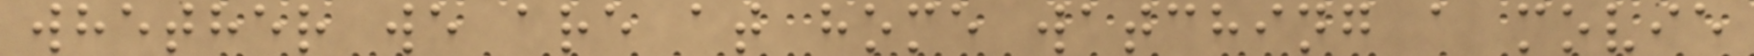whether we are at home watching a movie
